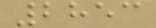2853
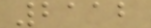2112
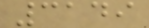3149
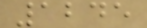1245
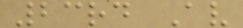23rd Av
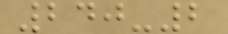240-2
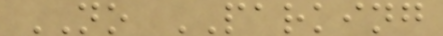NO PARKING
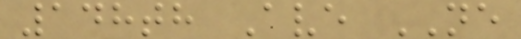148th Ave NE
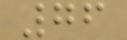76
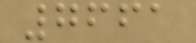7661
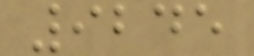9245
